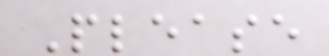Please
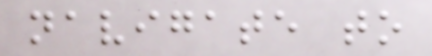navigate to
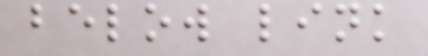below link
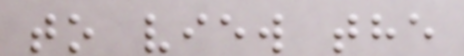to view the
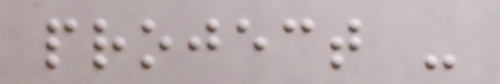project -
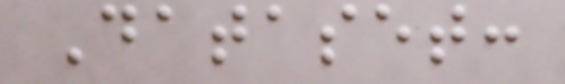Dataset:
